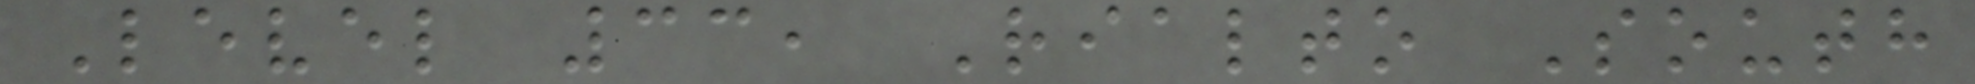Level 33, Rialto South
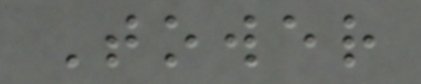Tower
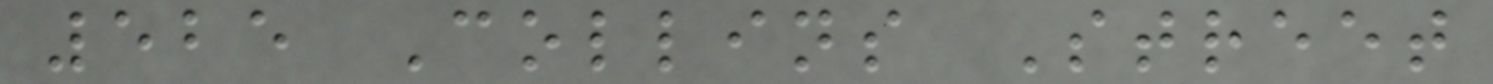525 Collins Street
